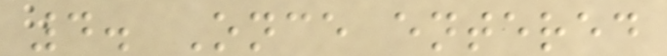4. Once entered
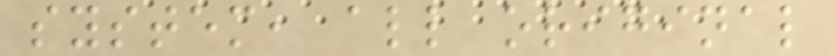system, all original
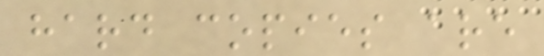hard copies are
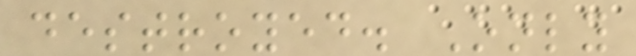destroyed. Only
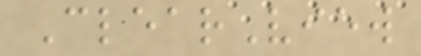ClearView
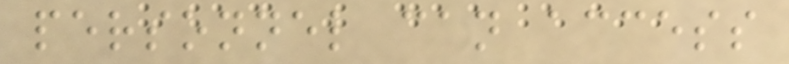personnel can access
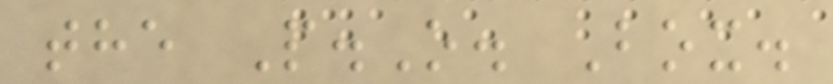the P.O. Box.
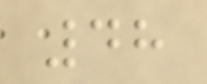48
